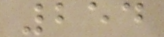254
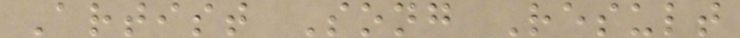Artist Song Result
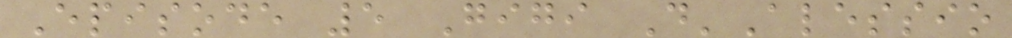Episode 5 Gigi D'Alessio
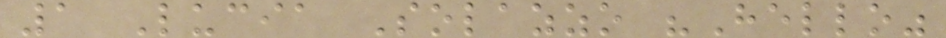1 Lucia Solazzo "Hello"
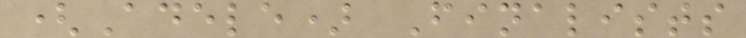(Adele) Finalists
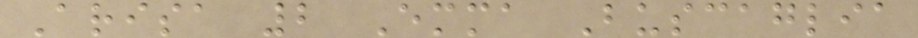Arisa 2 Emma Buscaglia
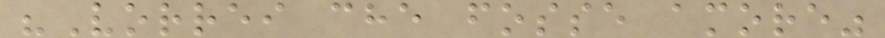"Vorrei che fosse amore"
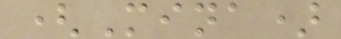(Mina)
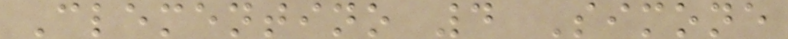Clementino 4 Simone
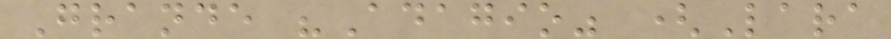Grande "Adagio" (Lara
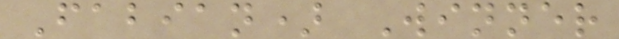Fabian) Winner
